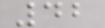42
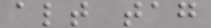alt tag
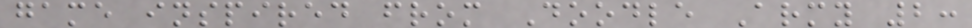game inspired from Doodle Army 2:
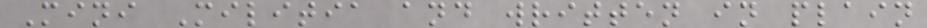Mini Militia and written in plain
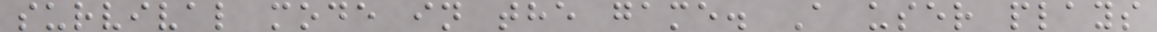survival mode in the game. A user plays
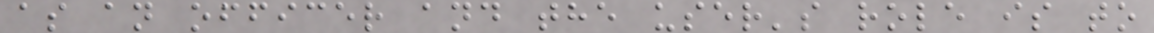as an officer and the user's role is to
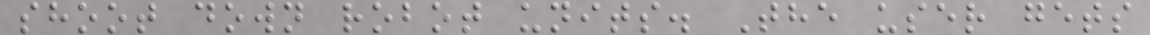shoot down robot units. The user gets
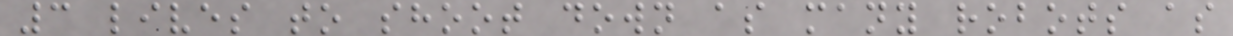3 lives to shoot down as many robots as
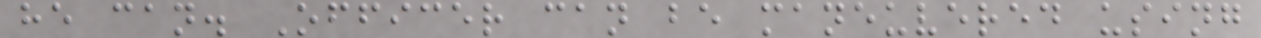he can. Officer can be maneuvered using
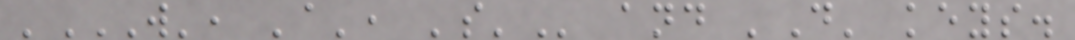'W', 'A', 'S' and 'D' keys.
